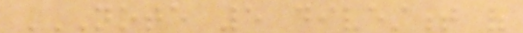NOTE 5 DIVESTMENT OF
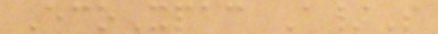EcoXpac A/S
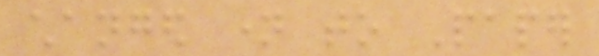changed name to Paper
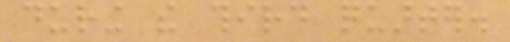during the third quarter.
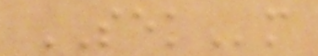SEKm
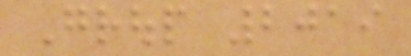Group 2019
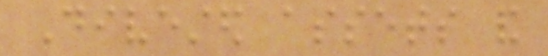Divested assets and
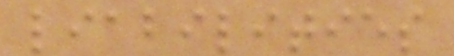liabilities
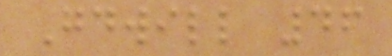Goodwill 46
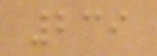239
